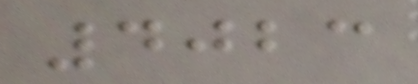4023
